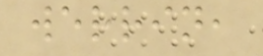werrin,
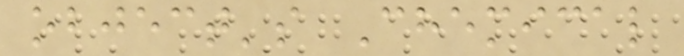object's Chemical
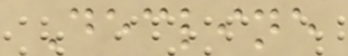Decline
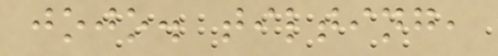jojo. tilting,
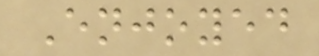Enjoyed
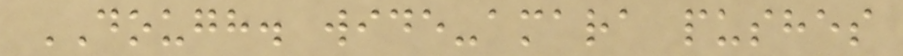DOUGH. wide-amara pushes
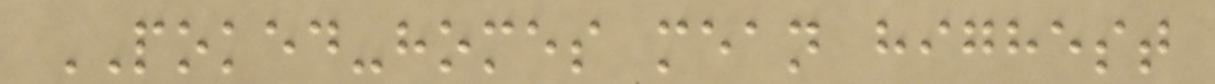POKED-homes mean highest
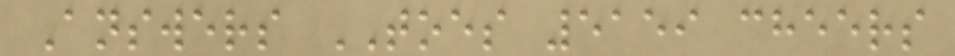Answers TOES 5159 cheers
